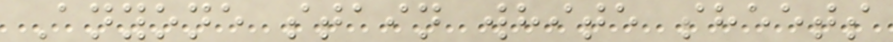Anyone stain white sheets
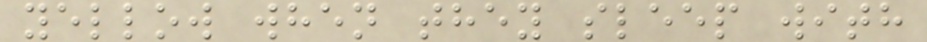yellow when they sleep with
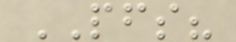PFS?
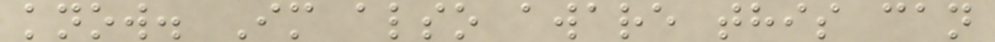know. Im also aware this can
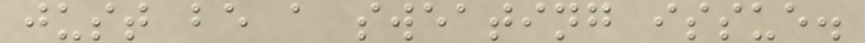just be a sweating issue.
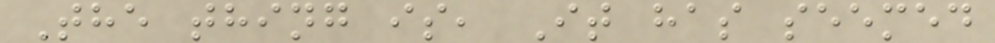The thing is, It has seemed
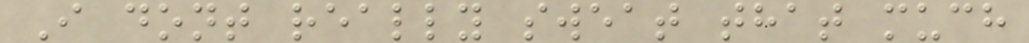I dont really sweat that much
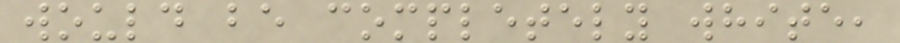would be completely white,
